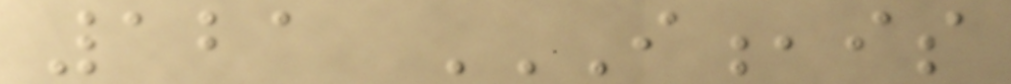121 I,IS
